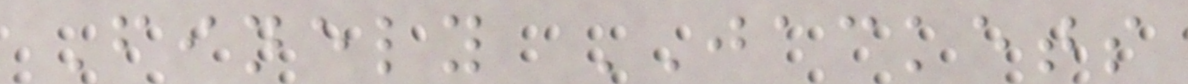Finely JACKETS
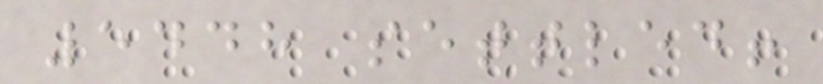5448 settled!
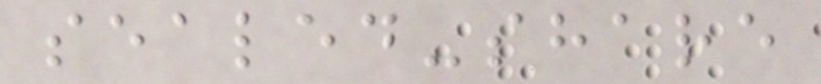sealed-share
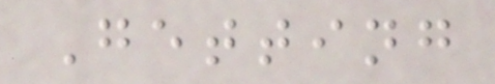Getting
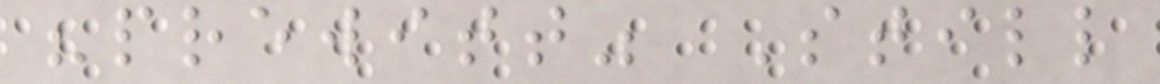"prewitt" Still
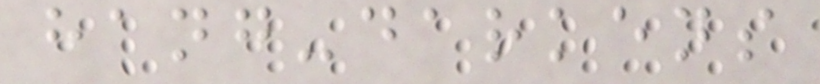hang-darkens
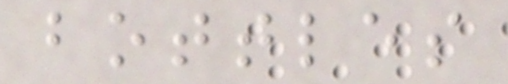bottles
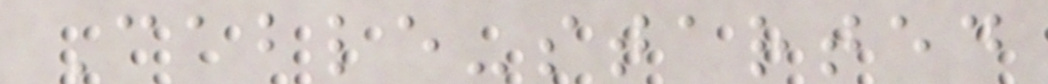Cable-started
